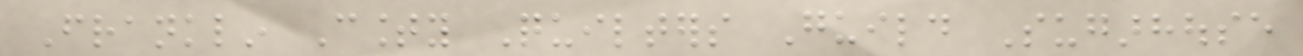Franklin County Quilters Guild Sugarhouse
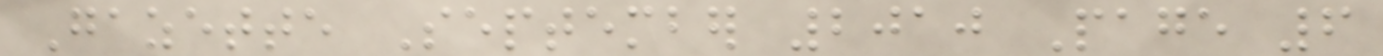Gazette September 2010 Page 6
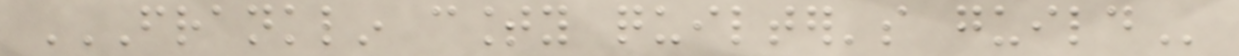FRANKLIN COUNTY QUILTER'S GUILD
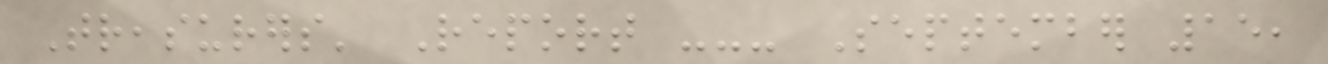Treasurers' Report --- September 15,
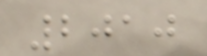2010
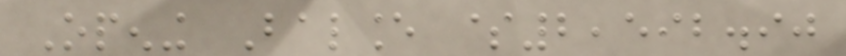Opening Balance $2,592.90
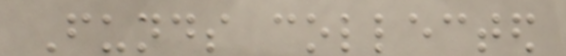Funds collected
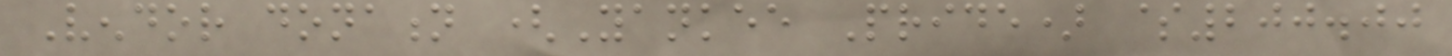Vendor donation (Yankee Pride) $200.00
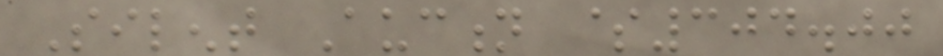Silent Auction $304.00
